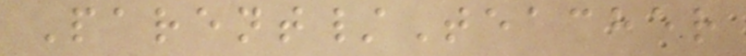Parent/Teacher
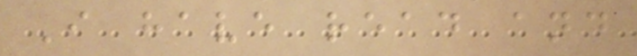I have read and
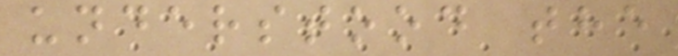understood the
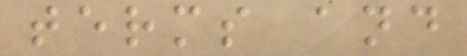terms and
